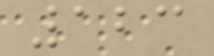123
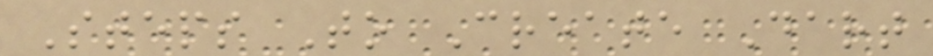Steps To Create Dart
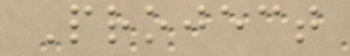Project
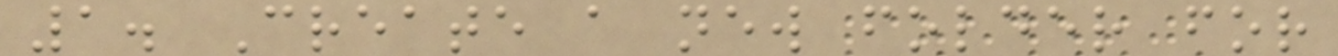1. Create a new folder for
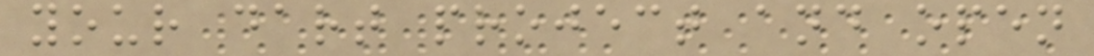your dart project and open
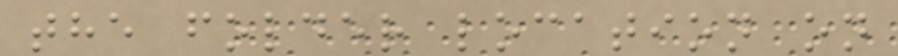the folder location on
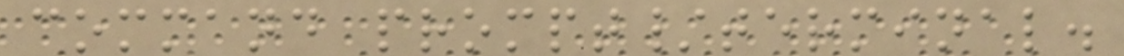command prompt/terminal.
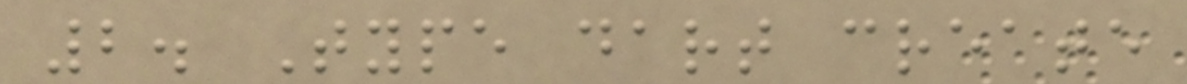2. Type dart create
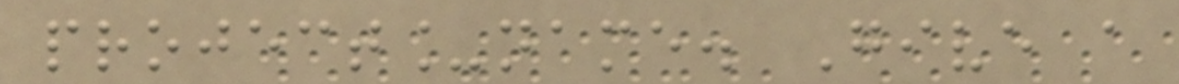project_name. Give a
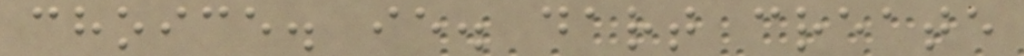choice. ie. dart create
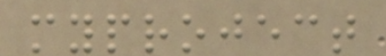myproject
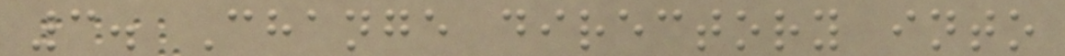3. Change directory into
